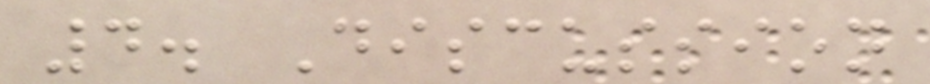4. Discussion
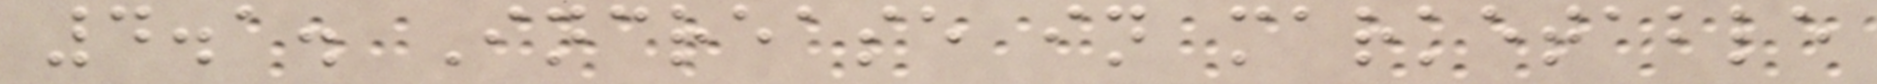4.1. Increase in marketable
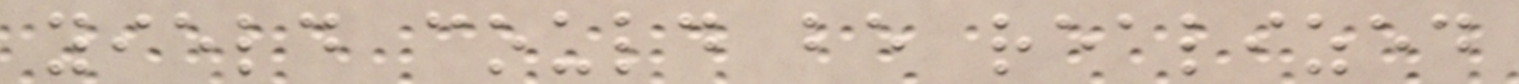yield could be realized
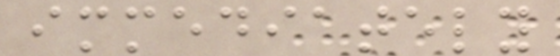immediately
